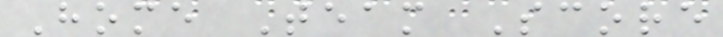Home Team Score
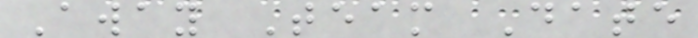Away Team Date
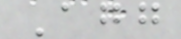Agg
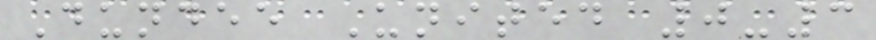Dundee United 0-3
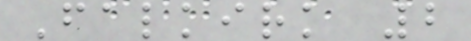Falkirk 2
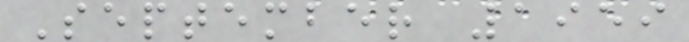September 1959
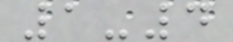1-4
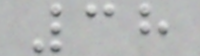38
